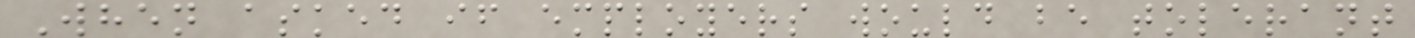When asked if employers would be tolerant
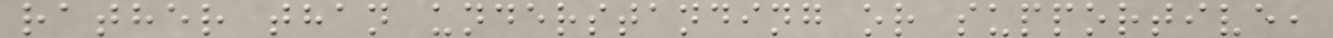rather than understanding or supportive,
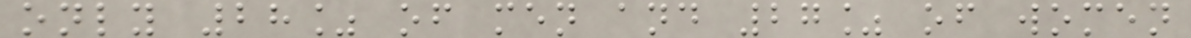only 28% of men and 27% of women
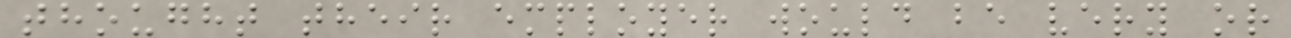thought their employer would be very or
